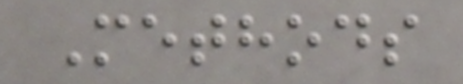Methods
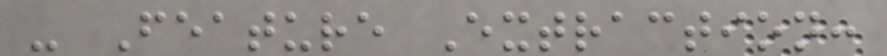- Feature Extraction:
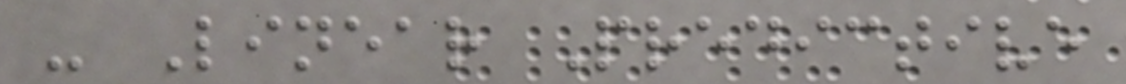- Linear Predictive
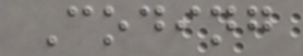Coding
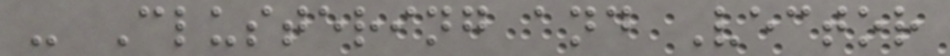- Clustering and Vector
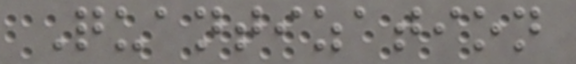Quantization
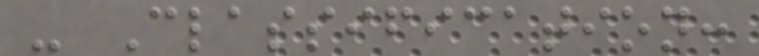- Classification:
